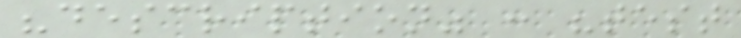"description" : "test
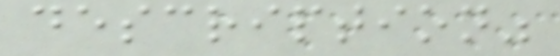description"
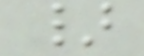}
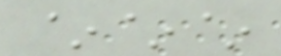~~~
